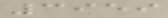3959
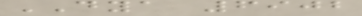DYA 6902
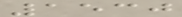1530
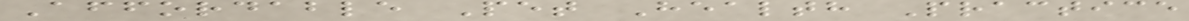Affordable Pet Health Practice
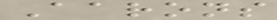Aarons
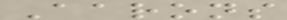Aarons
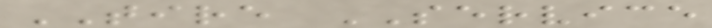TIRE SERVICE
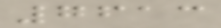7613
